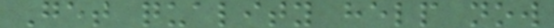Get quality help now
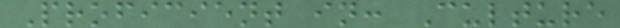Proficient in: Culture
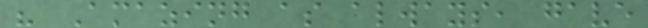" Amazing as always, gave
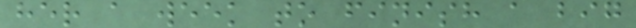her a week to finish a big
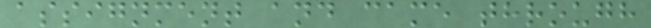assignment and came through
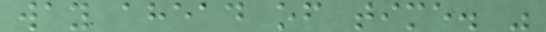way ahead of time. "
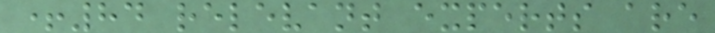+84 relevant experts are
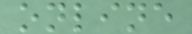online
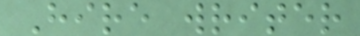Hire writer
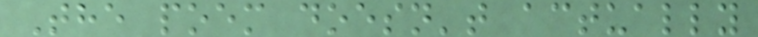The poem doesn't actually
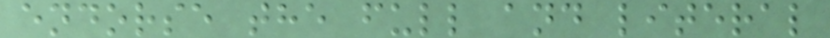endorse the full and literal
